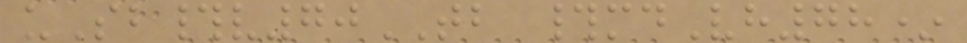uSb#v70TB #mdVh78*
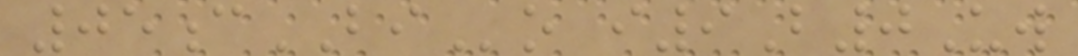05cBIo i9B0Uw
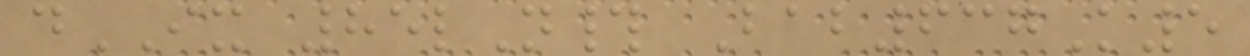dIX 85lN# Bab637K5
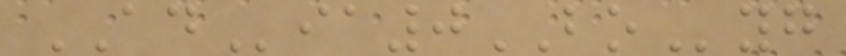ADia0BOyg
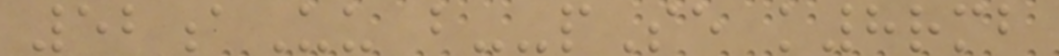52aUu b--pSe k8rmb
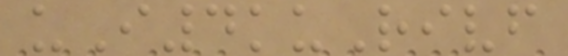uI4kuRivf
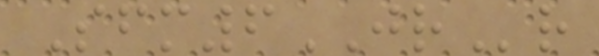Sfm6JRr
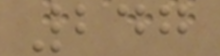247
